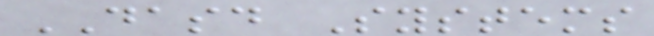DASD Systems
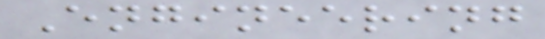Engineering
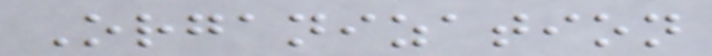Organization
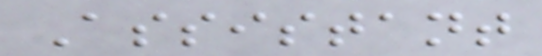Assistant
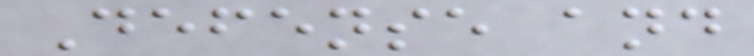Defense and
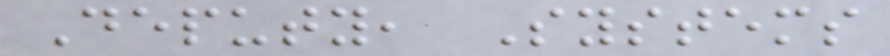Deputy, Systems
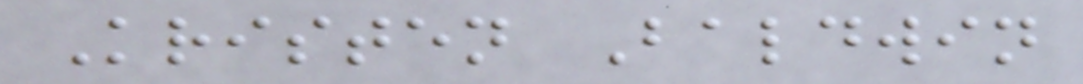Kristen Baldwin
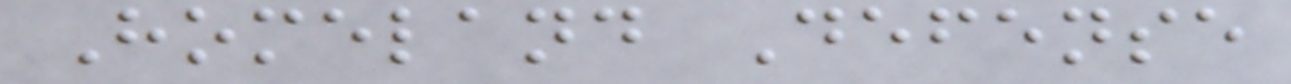Homeland Defense
